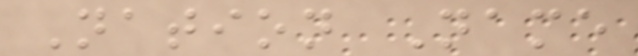Nation Name
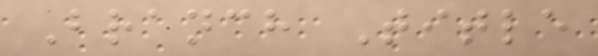Branch Title
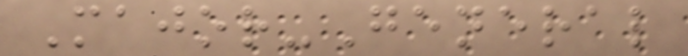Major-General
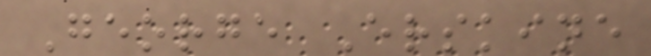George Erskine
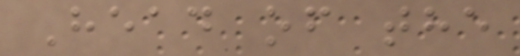Head of the
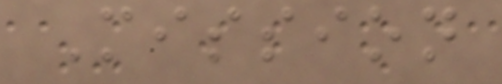Mission
